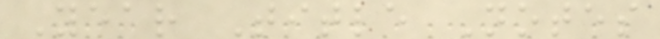Year Title Notes
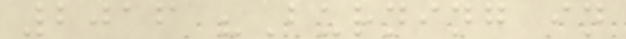2016 "Burning in
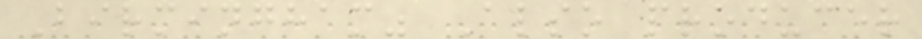Birmingham" Also producer
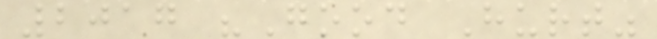2017 "Good Hurt"
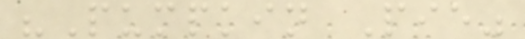"Pumpkin Pie"
